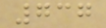737
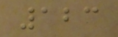123
